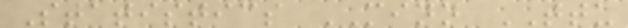Statistics MINN TTU
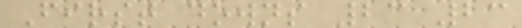First downs 23 23
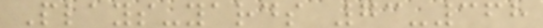Plays-yards 73-368
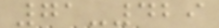71-429
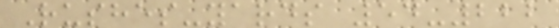Rushes-yards 54-222
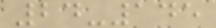24-145
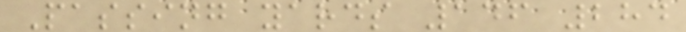Passing yards 146 284
